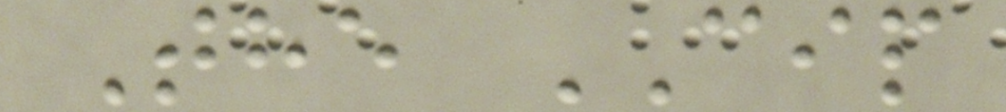The CIP
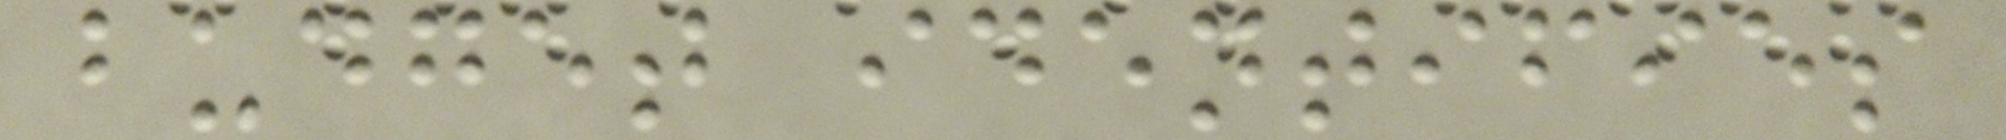budget identifies
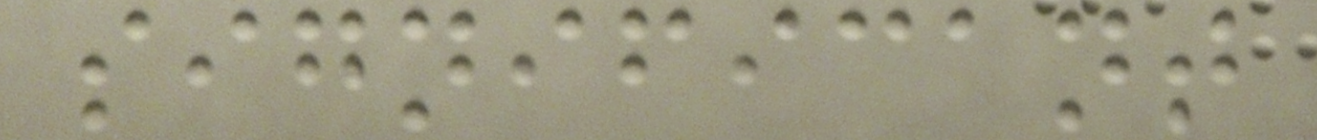significant
